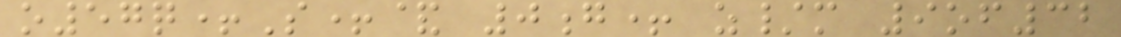o57q+S+& 0g+ z/m 9of32
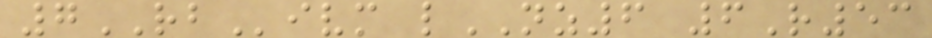7RBivm lNZ6 6R53
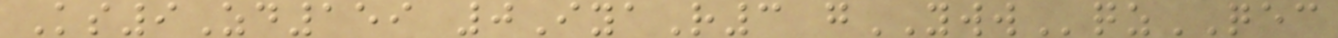Ks9Zd159 0IyaR3 gYWWqzQEC
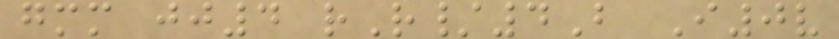gmm jj4 rR/4B I0v
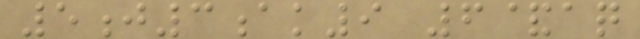5j3ak9 6&aq
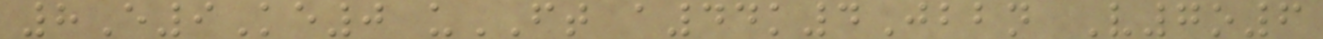8E9Ke0 uFT a44k4Jbbn V7o6
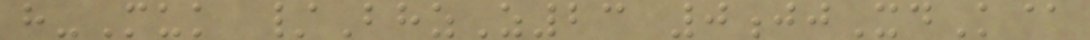h-Muk /BhzZ23 0jjXdK@
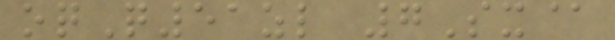oqQ51zl 7Sx@
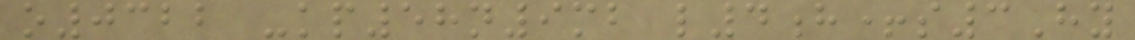o0322 -kp58n9mb l4h+s3Hy
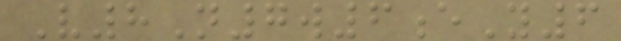V8N7w6eY6
